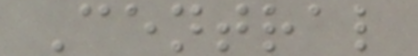Central
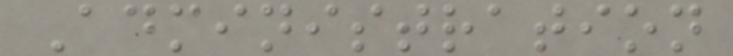Administration
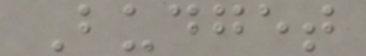Budget
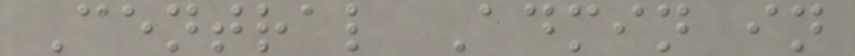Central Admin in
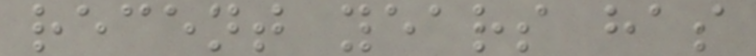recent years has
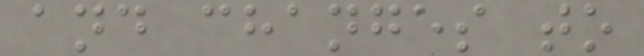and changes to
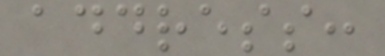address:
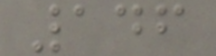146
